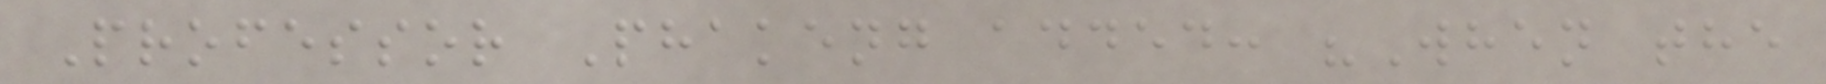Professor Phakeng added: "When the
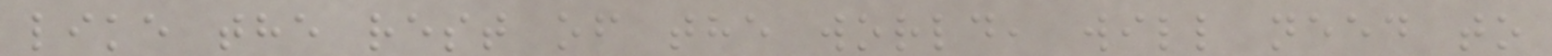like the rest of the world, will need to
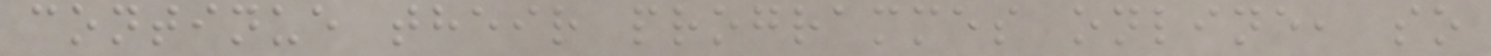continue their programmes online, so
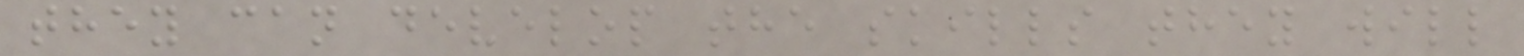they can develop the skills they will
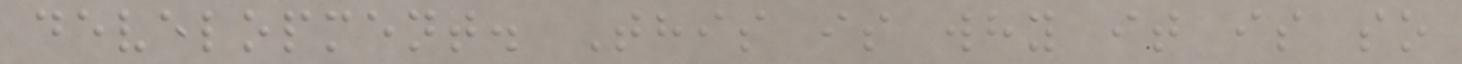development. This is why it is so
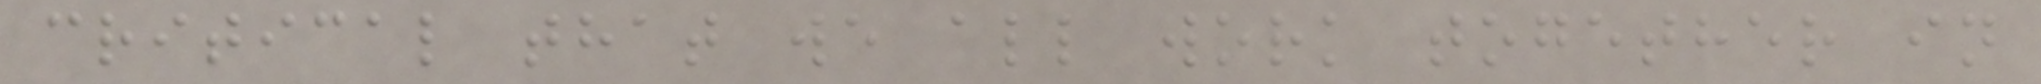critical that we all work together in
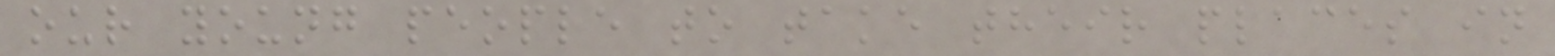our young people to take their places in
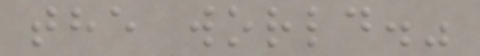the world."
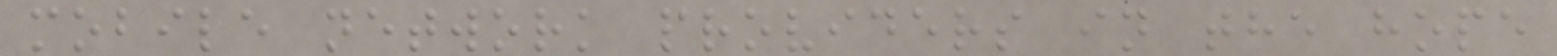mobile network providers in the hope
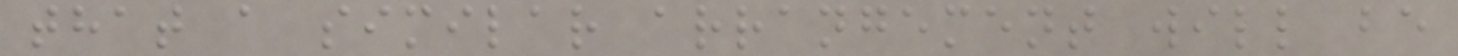that a similar arrangement will be
